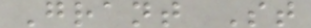Grant St
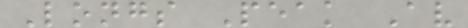Longs Peak Av
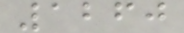1260
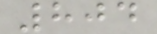804
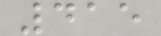415
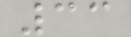33
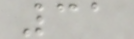31
